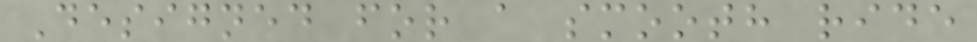Designed for a smooth ride
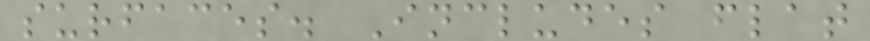surfaces. Includes flat
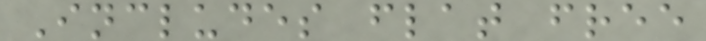Includes flat free
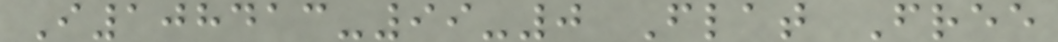I108413-99-0 Flat Free
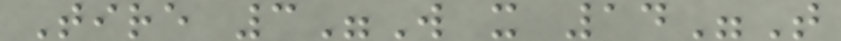Tire 3"W x 14"T
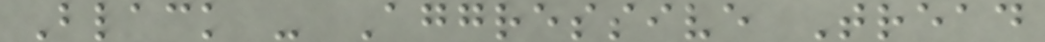Black - Aggressive Tread
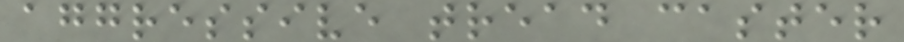aggressive tread caster
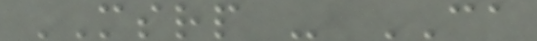MSRP - CA
